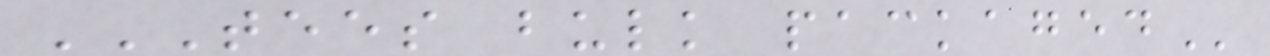TEES BULK PACKAGED
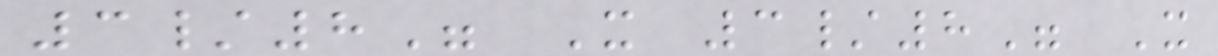3/8" X 3/8" X
